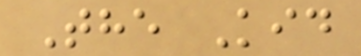The Kid
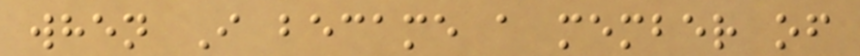when I became a member of
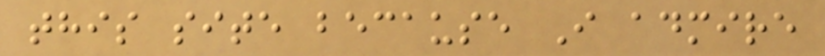this site because I admire
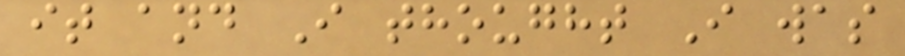it and I thought I was
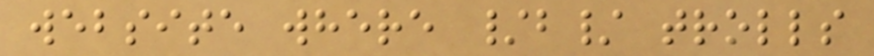website where /b/ trolls
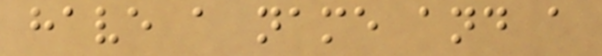have a name and a
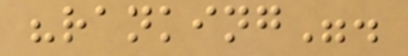"ranking".
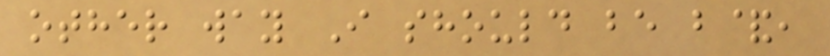other way I should be b&,
